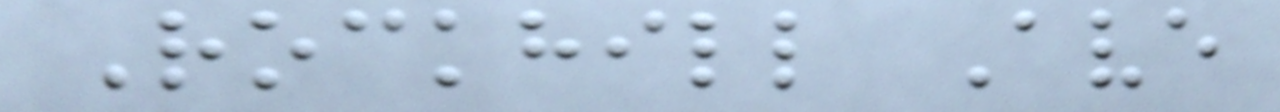Rockhill Ave
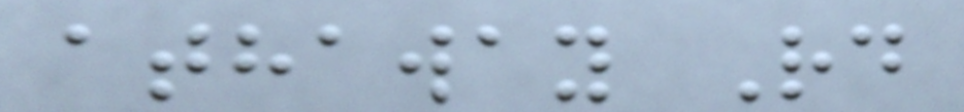athaway Rd
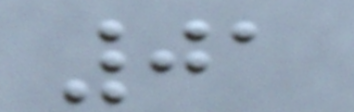01
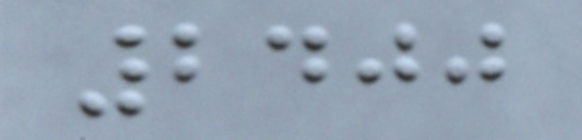2400
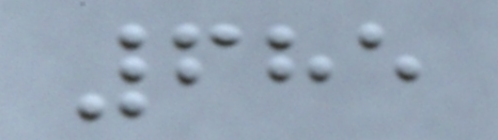685
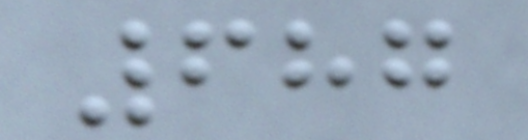687
